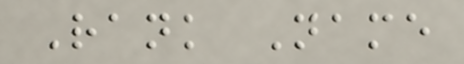Rank Name
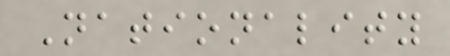Nationality
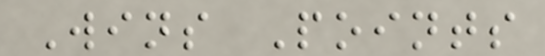Wins Points
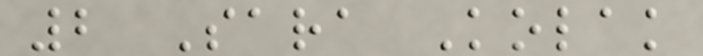2 Sara Kolak
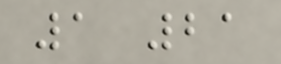1 21
